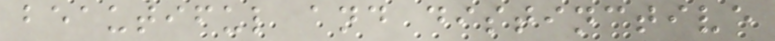beautiful and distinctive
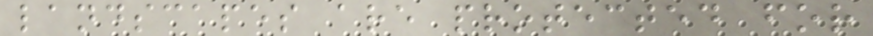landscapes are protected for
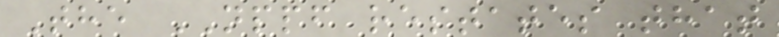The NPPF restates that
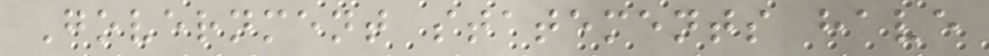Government statements have
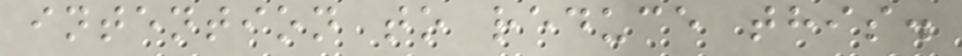intention to reduce this.
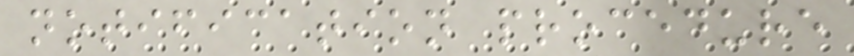notification procedure
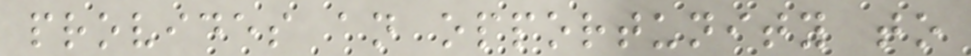provides an opportunity to
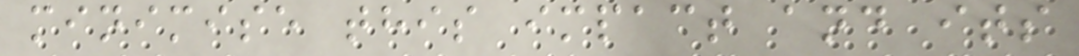minimise this impact and its
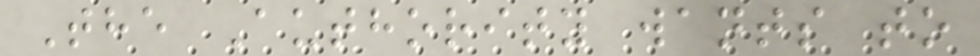The Authority wants to
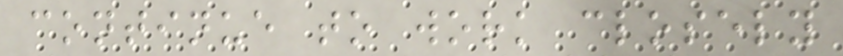continue to work closely
